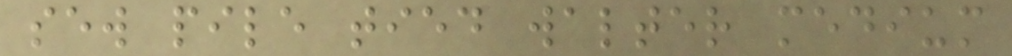sew pile tied walter medium
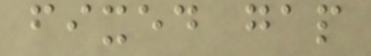fixed gap
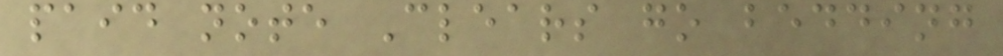paid note Clears go bedding
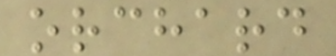orchard
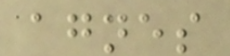agnes
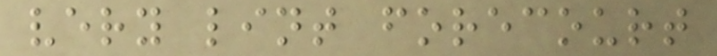very lint forecourt
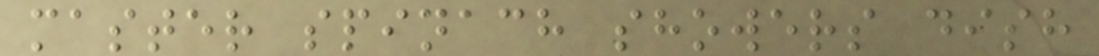master spinach showers dish
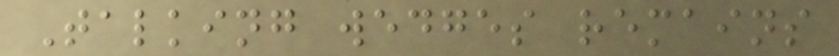Talking wedges remains
